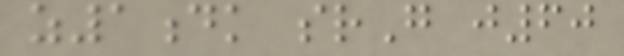z1dk srG j60
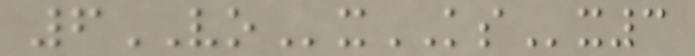6VOxKSx3
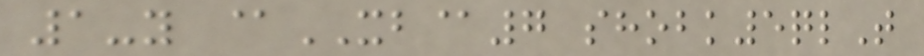1-y @XB@7 shobk5qlT
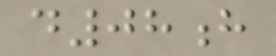d08h
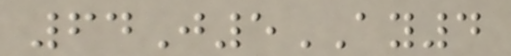64J5AY4
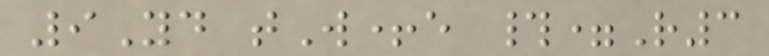9Yd tW+e #=R3
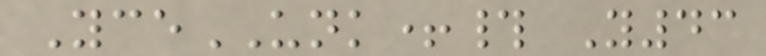YceUNK+# Y43
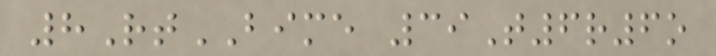8RtBIME 39T6r6o
